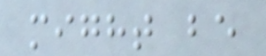might be
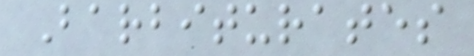Barbiturates
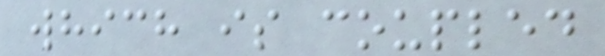which is coupled
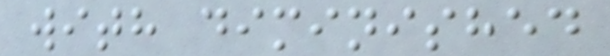with diminished
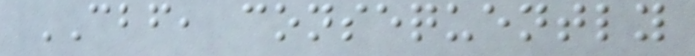CBF, consequently
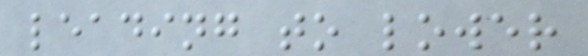leading to lower
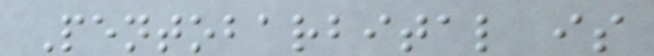Pentobarbital is
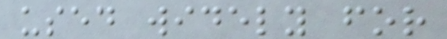used widely for
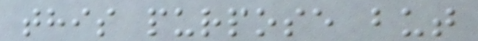this purpose but
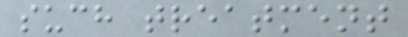such treatment
